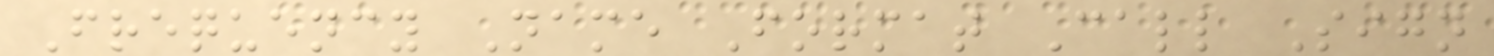Frequency Name Format Call Sign
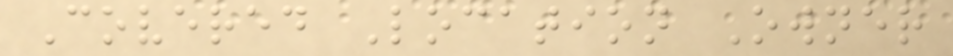Covered Location Owner
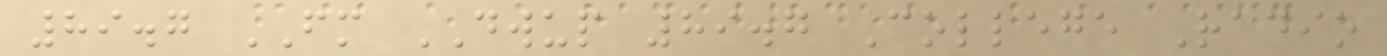89.7 FM DWUP 89.7 College Radio
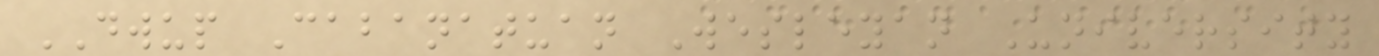DWUP Cabanatuan Wesleyan University
